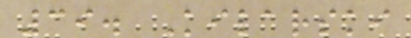39. Kilarski
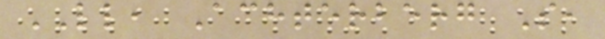LL, Achterberg S,
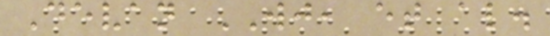Devan WJ, et al.
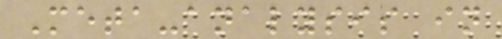Meta-analysis in
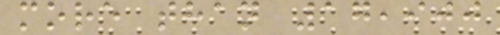more than 17,900
